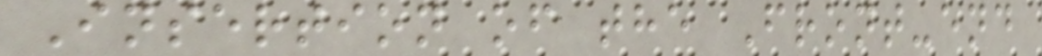Insertion of the Front-end
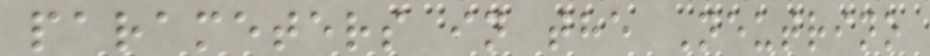parameters in the Neutrino
